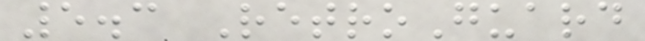5.3 RetroGuard
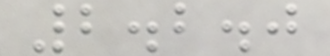2.2.0
